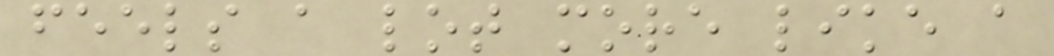feels a lot more like a
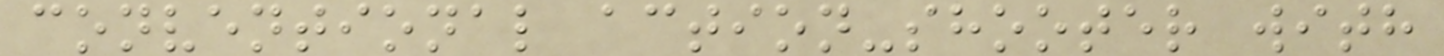conventional action-shooter with
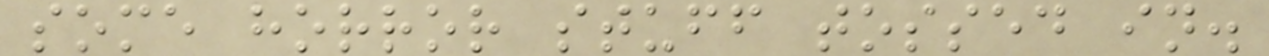some horror stuff tossed in.
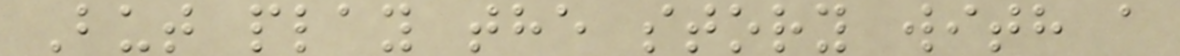But play the story with a
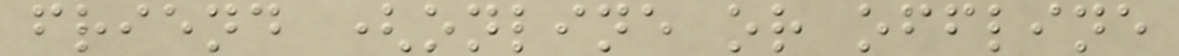friend (online or offline
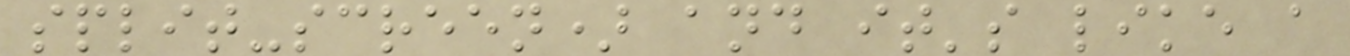split-screen) and it's like a
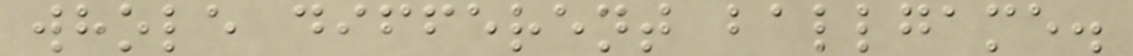whole different ballgame.
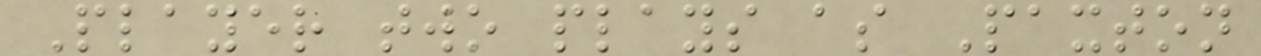Player two plays as Paxton
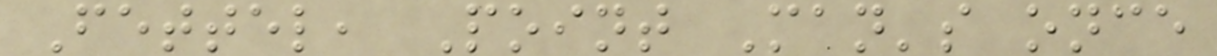Fettel, Point Man's once
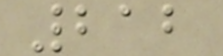212
